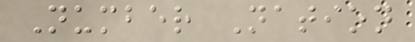Number Nation
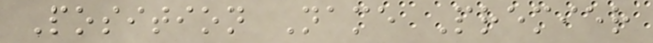Position Name Premier
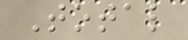Total
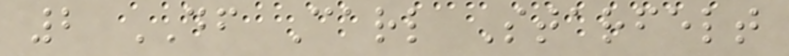2 DF Carl Starfelt
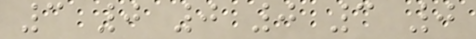3 0 0 0 3 0
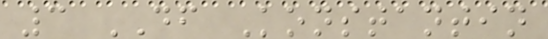3 DF Konstantin
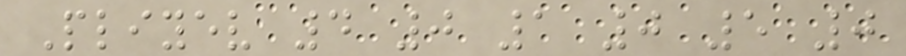Pliyev 4 0 1 0 5 0
